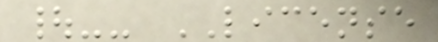|-- LICENSE
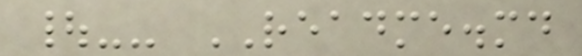|-- README.md
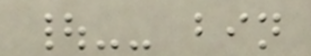|-- bin
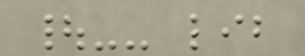|-- lib
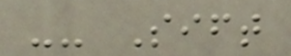-- Sift
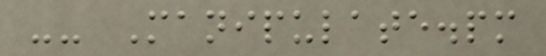-- Manipulate.pm
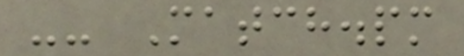-- Match.pm
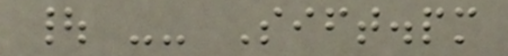| -- Sift.pm
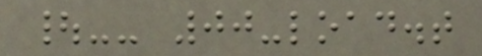|-- 00-load.t
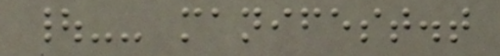|-- manifest.t
